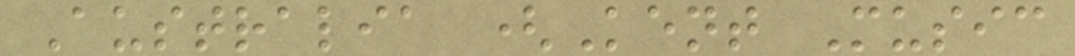Australia (Kent Music
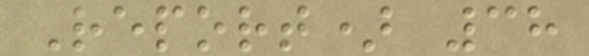Report) 38
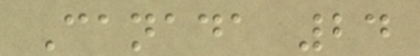Canada 24
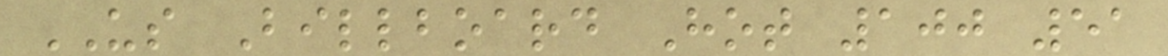US Billboard Hot 100 51
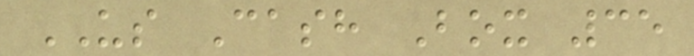US Cash Box 35
